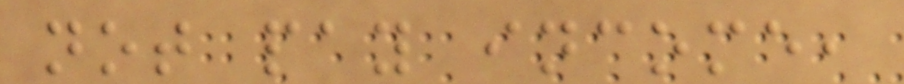not pay income,
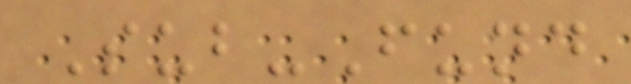Sub-Fund
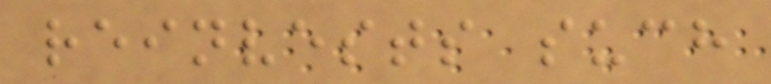reinvests such
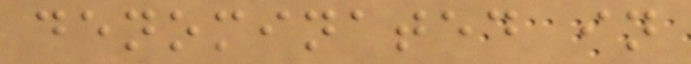denominated in
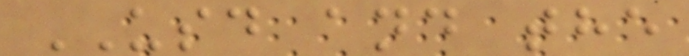USD and the
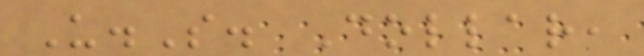U.S. Dollar,
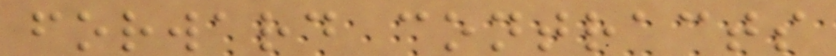forward contracts
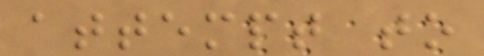attempt to
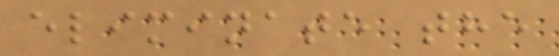eliminate the
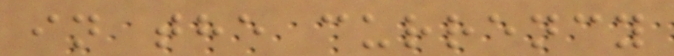in the currency
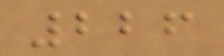226
